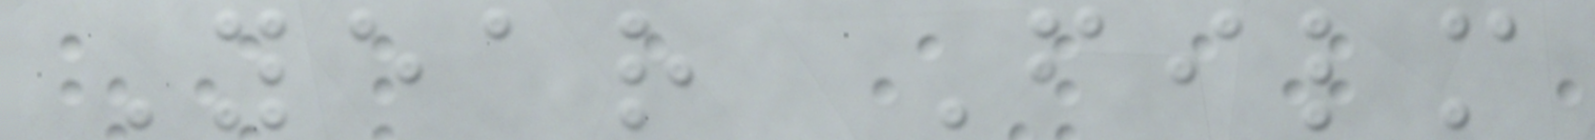Year Film
